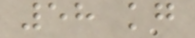58 kg
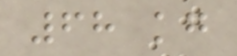68 kg
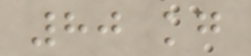80 kg
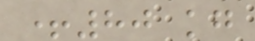+80 kg
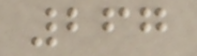267
